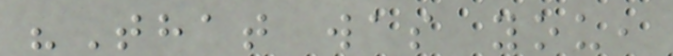"That was you,
